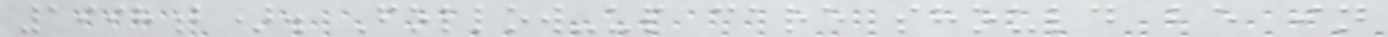1998b). Follow-up care should be in
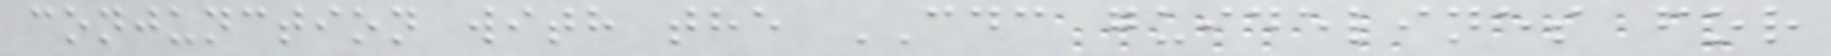conjunction with the CDC guidelines for
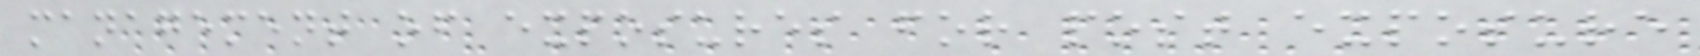management of exposures for post exposure
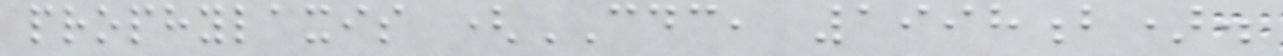prophylaxis (CDC, 1998b).
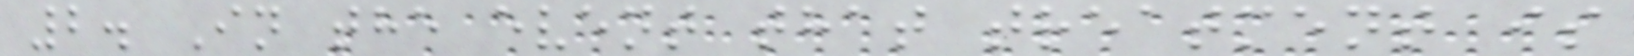2. In the event that treatment is
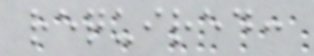required:
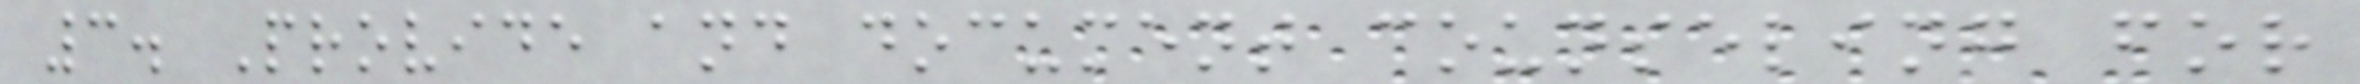3. Provide and document counseling for
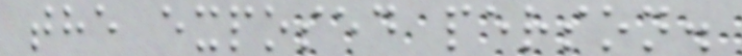the exposed person.
